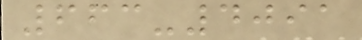663-4091
